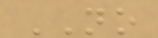NO
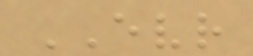EVR
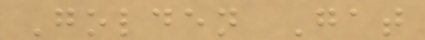Golden Gat
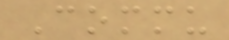Commu
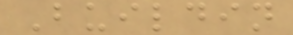Buildin
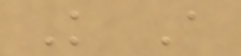K A
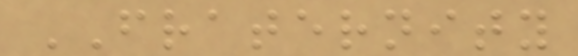FRATERNITY
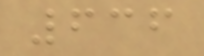636
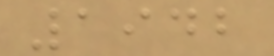1942
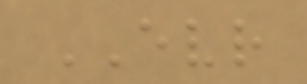EVR
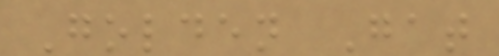Golden Gat
